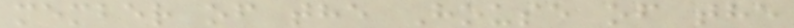member of the House of the
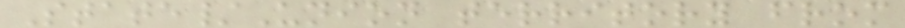State/Union territory from
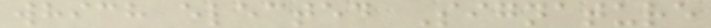which elected Signature
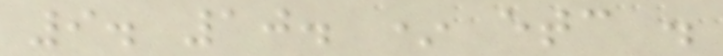9. 10. * etc .
